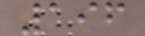196
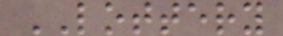LOTTERY
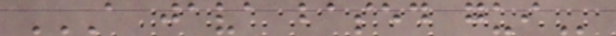A JAVA BASED GUI
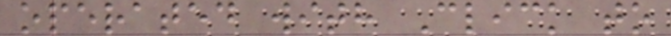operated with Click to
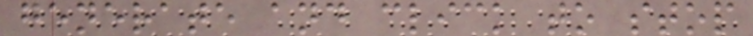generate and click to stop
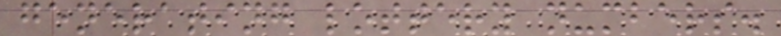generating lottery numbers.
